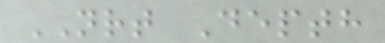NRT Depth
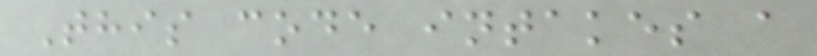This code intakes a
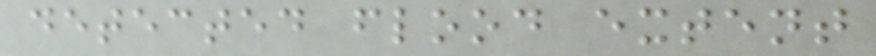detected flood extent
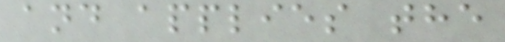and applies the
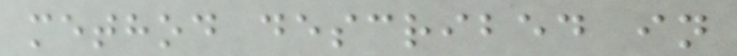method described in
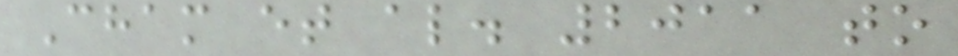Cham et al. 2011 to
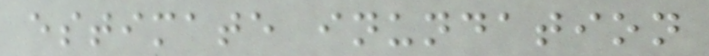estimate inundation
